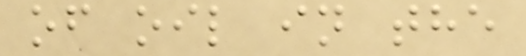of oil in the
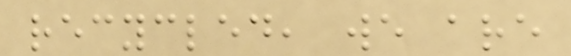recycled, we are
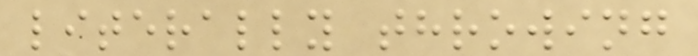literally throwing
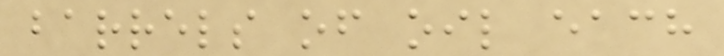barrels of oil each
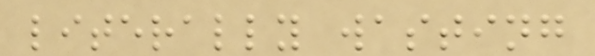literally wasting
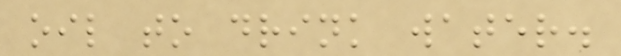oil to drink water.
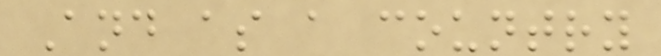And as a country
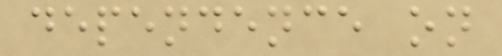dependence on
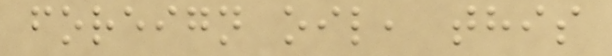foreign oil, this
